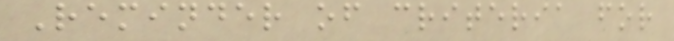Reminder of criteria for
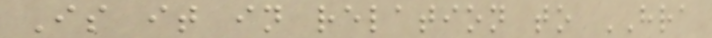Is it in relation to HRA
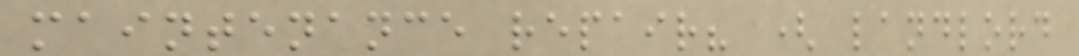maintenance repair? ( landlord
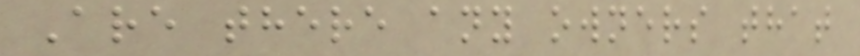Are there any owners that
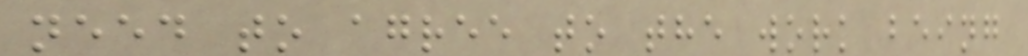need to agree to the work being
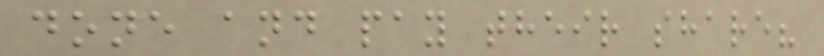done and pay their share?
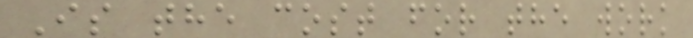Is the cost for the work
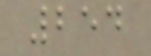254
